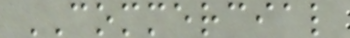COMMERCIAL
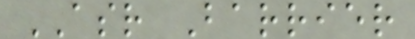ASR Barrier
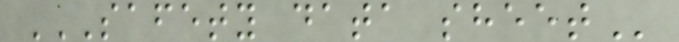SAFETY DATA SHEET
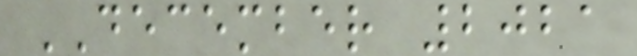DECEMBER 2021
